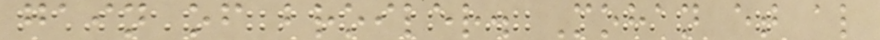gain of broiler. Mohan et al
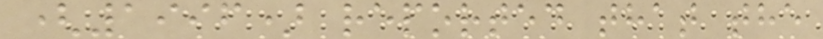(1996) reported that the
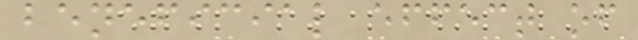beneficial effect of
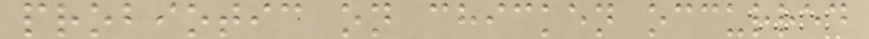probiotic on chicken occurred
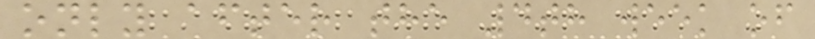only after the 4th week of
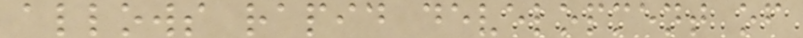allows rapid development of
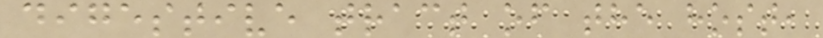digestive tract of the host,
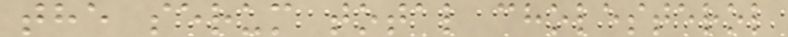the serum total cholesterol
